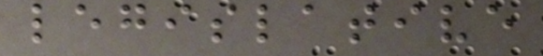legislative
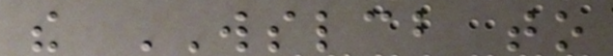the WSLCB to
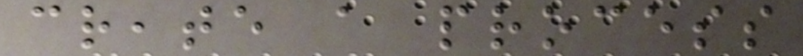create a process
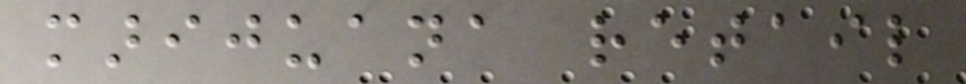marijuana retail
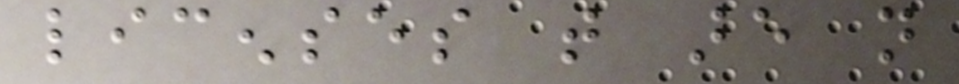licenses that are not
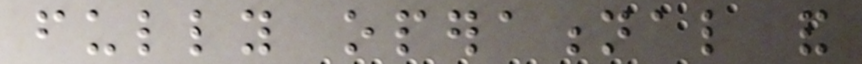fully operational and
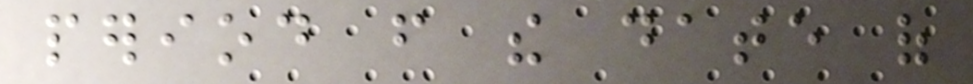period from the date of
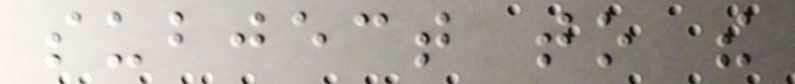subject to the
